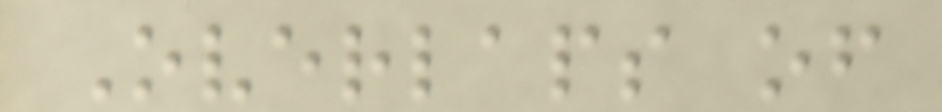Overlaps of
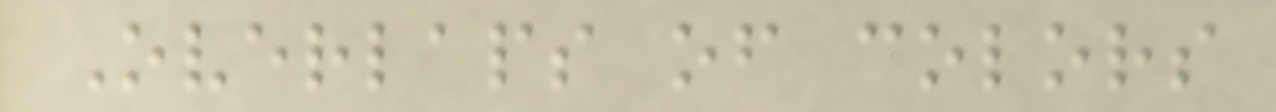Overlaps of colors
